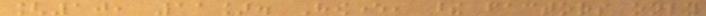[10, 11]. However, these factors only
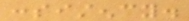consistency.
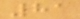81
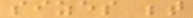sizes between
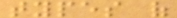types of
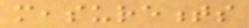measurements
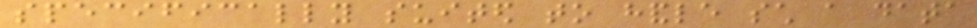specifically suited to handle such a data
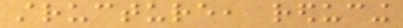structure, reducing
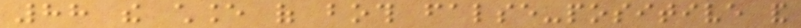88 the chance of both false-positive and
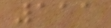111
